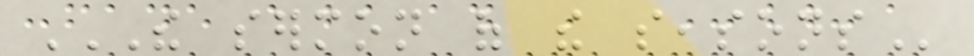THE SERMON OF THE SEASONS
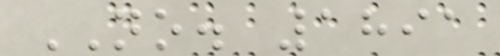NO. 1891
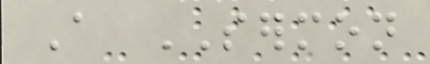A SERMON
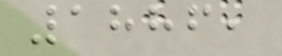1886,
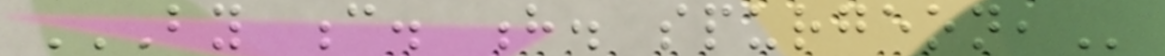BY C. H. SPURGEON,
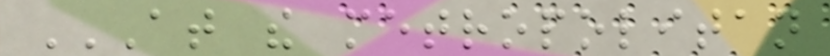AT THE METROPOLITAN
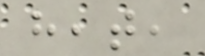heat,
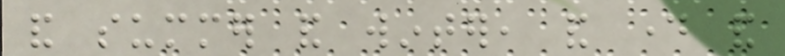and summer and winter, and day and
